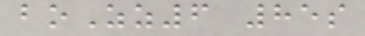boZz6 85s
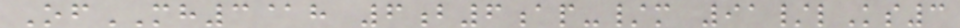OfMH3@h 6b6ap-/m 91/lKs3
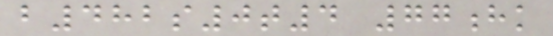b482s0t4 77hk
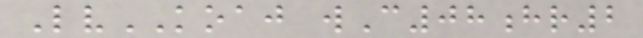LvKOAJ wC08hr2
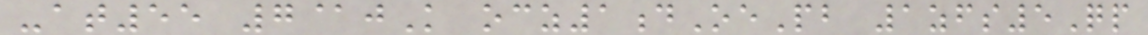-at55 7@jK ocz1dOePb 1zfs5Qp
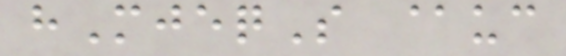hMjeqS @uc
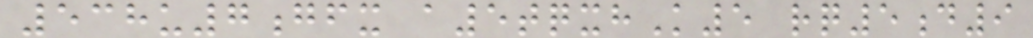538u7gfx a5tqxhK5 rq5d9
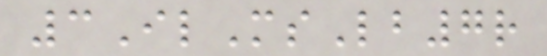3IlMsLb7r
